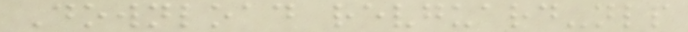Download revguard-nlp
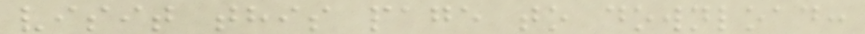visit this page to download:
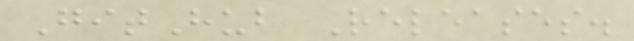GitHub Releases.
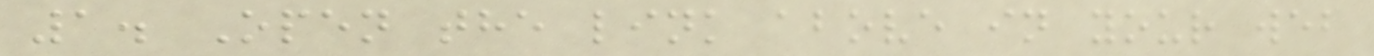1. Open the link above in your web
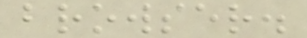browser.
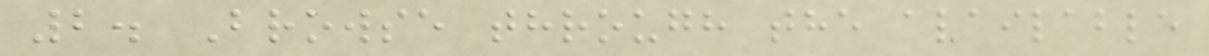2. Browse through the available
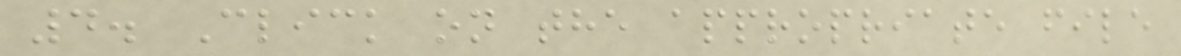4. Click on the appropriate file
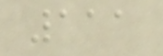111
